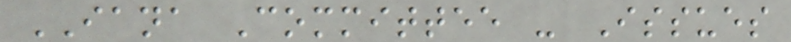IANA Committee - Issues
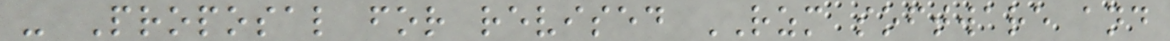- Proposal for revised RZM software and
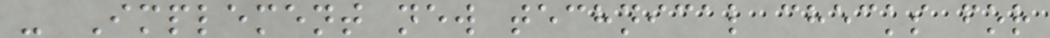- Implement new technical checks for
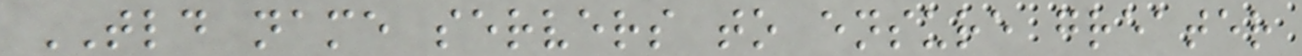TLD name servers to ensure greater
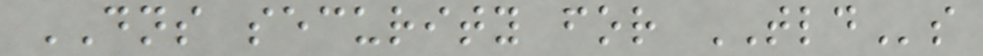DNS security for TLDs
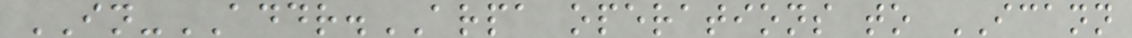IN-ADDR.ARPA operations to ICANN
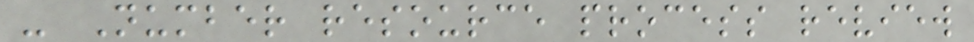- Number resource process review
